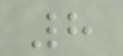8
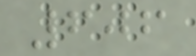606
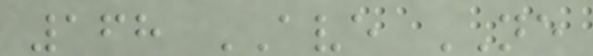168 AVE NE
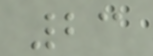23
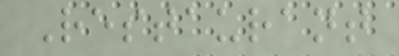Restaurant
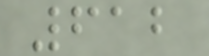612
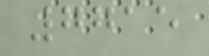7715
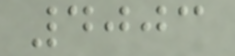4003
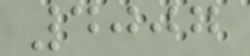4007
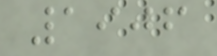1906
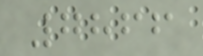7866
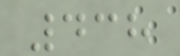438
